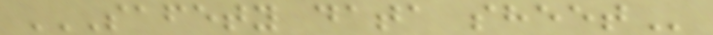SAFETY DATA SHEET
